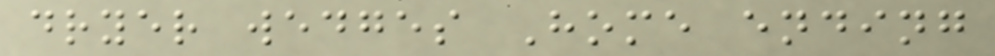dryer wedges Home ending
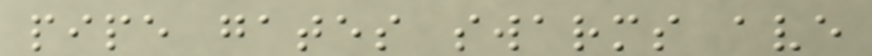pipe gates swarms ave
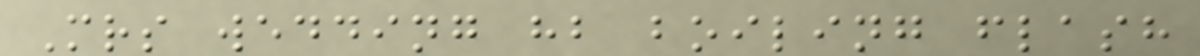Mrs wedding hb boiling flash
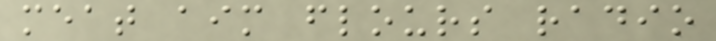meat aim flours radio
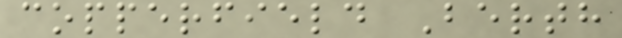copperfield Berth
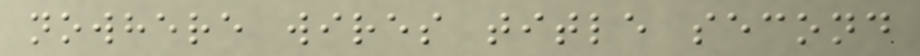nowhere wires title second
